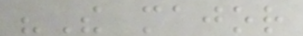"The major
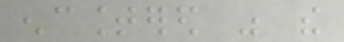encountered was the
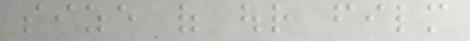size of our film
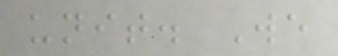unit. We
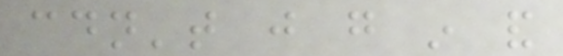couldn't just go in and
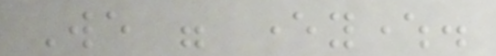We were everywhere.
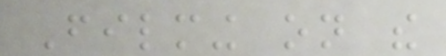Filming on the
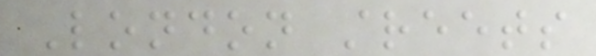London streets
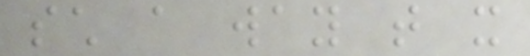such a way that it
